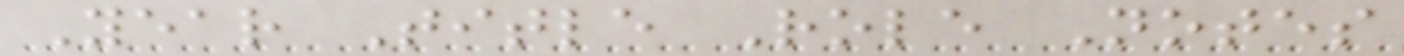Year Title Role Notes
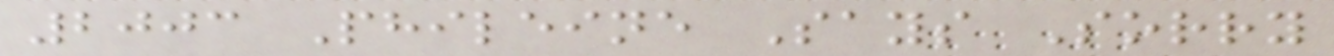2003 Phileine Says Sorry
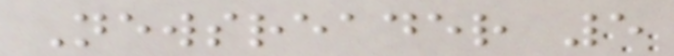Newsreader 5
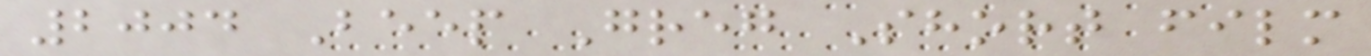2004 Beep Greg Short film
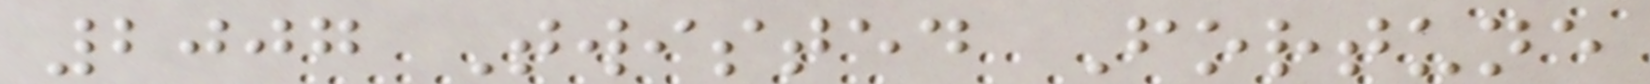2007 Twisted Fortune
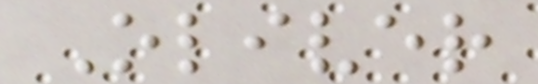Oliver
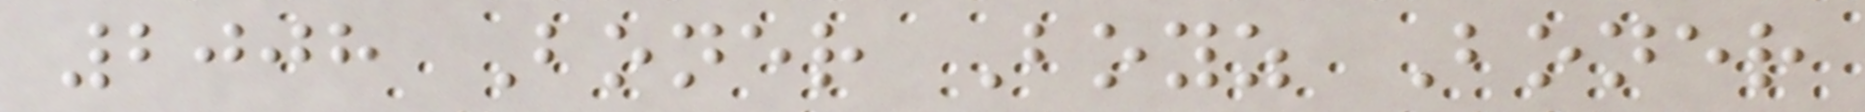2008 Boner Boyz Boner
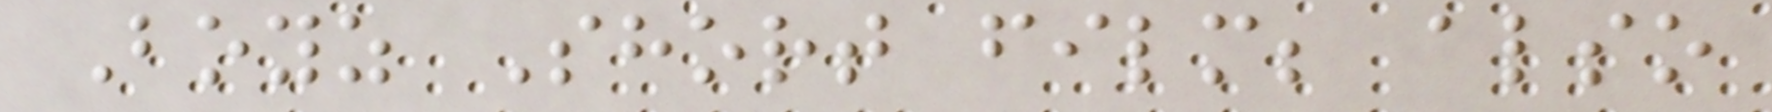Boyz Short film; also
